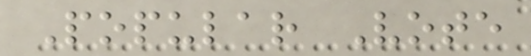Popular Vote
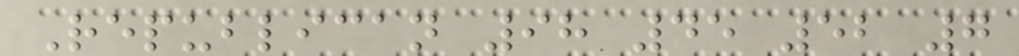Republican 98 45 52 7
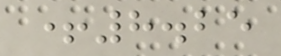+8.25
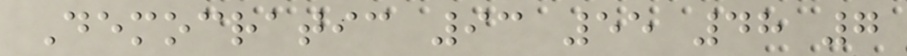Democratic 93 55 48 7
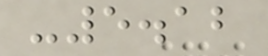-5.12
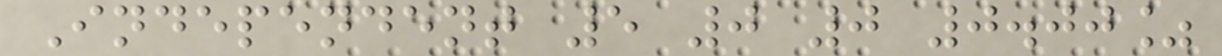Independent 5 0 0 0.00%
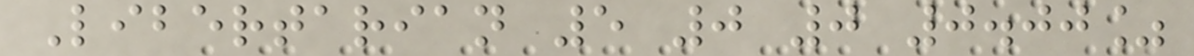Libertarian 5 0 0 0.00%
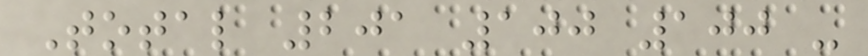Total 201 100 100 -
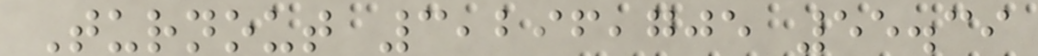Turnout 3,296,705 55.39
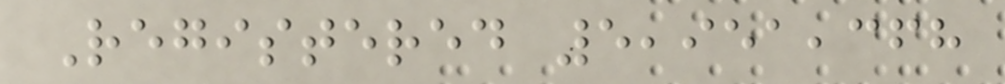Registered 5,951,368
